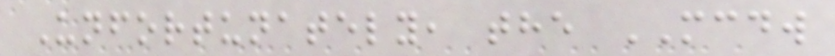Unfortunately, the MCDW
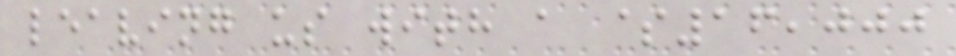leaving us with a $16,000
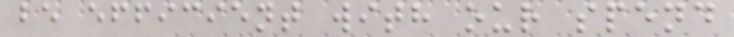be efficient with our spend
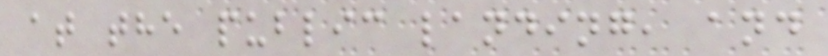at the public landing, and
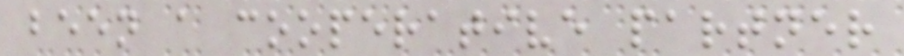been a cooperative partner
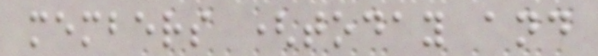members (today and
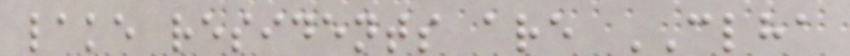lake residents are CLHA
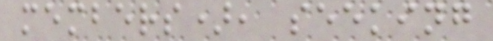members), seeking
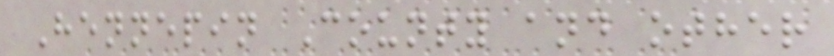Hennepin County and other
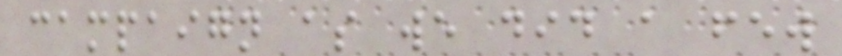campaign as we did a few
